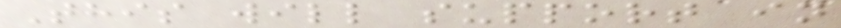This will support in
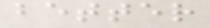better
